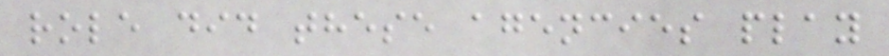role did these agencies play
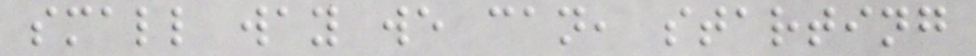small way we can, starting
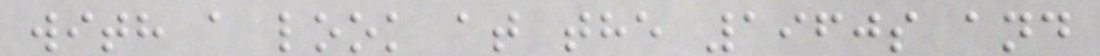with a look at the 1960s and
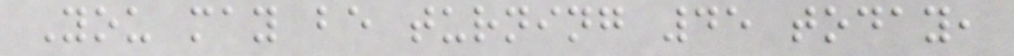You may be turning 45 today,
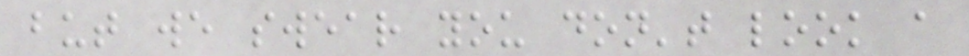but we swear you don't look a
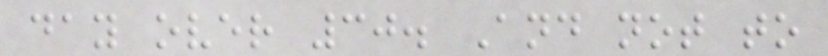day over 30. And not to
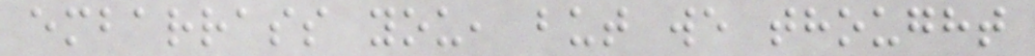embarrass you, but we thought
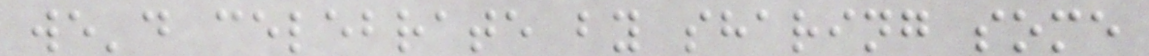we'd celebrate by sharing some
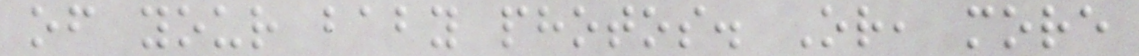of your baby photos. Or, more
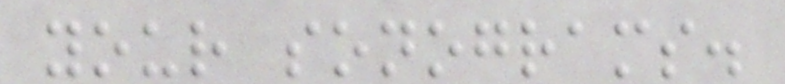your sonograms.
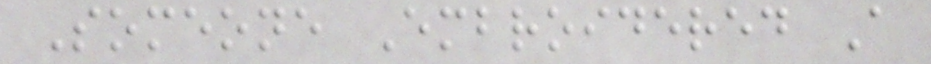Someone Embroidered A
